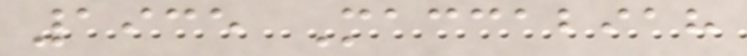1935 Maccabiah
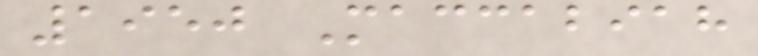1950 Maccabiah
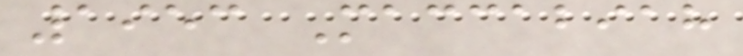1953 Maccabiah
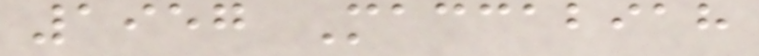1957 Maccabiah
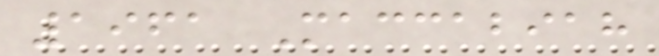1961 Maccabiah
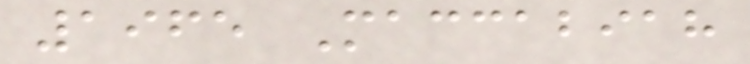1965 Maccabiah
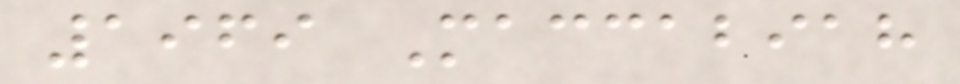1969 Maccabiah
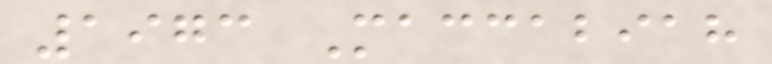1973 Maccabiah
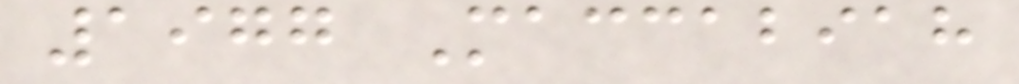1977 Maccabiah
